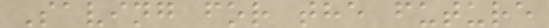Saving for the future
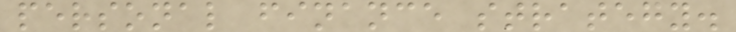personal finance strategy.
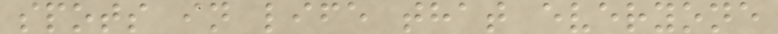spots in life that everyone
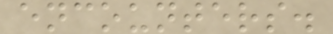encounters.
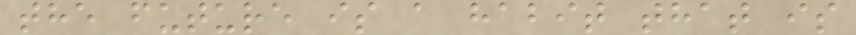the future is a habit that is
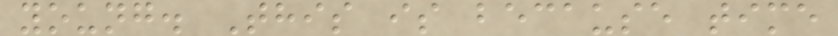young. This is because time
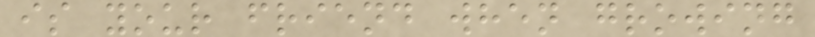is your friend when growing
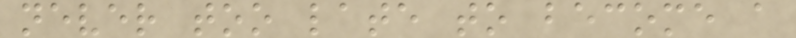never too late to become a
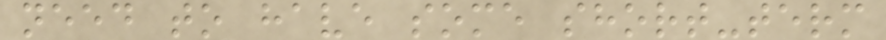need to have some short-term
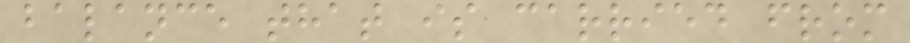balance that is carried from
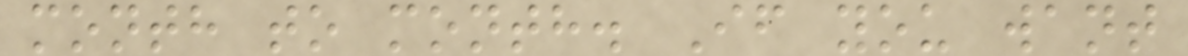month to month. If you want
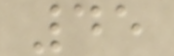45
